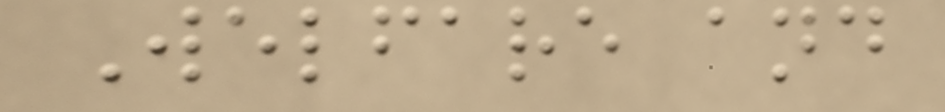Welfare and
